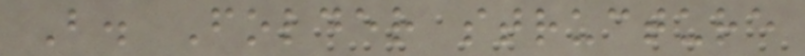B. Folder structure
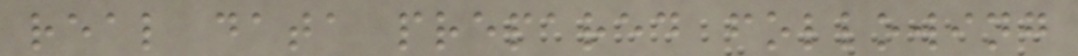real data prepared following
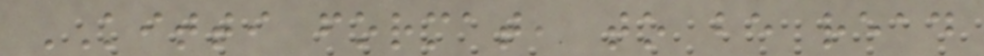KITTI format, to be read
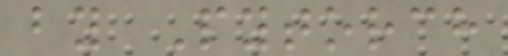by Pytorch
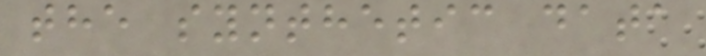the synthetic data
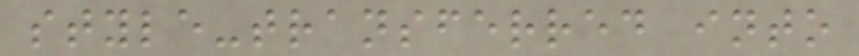style-transferred into
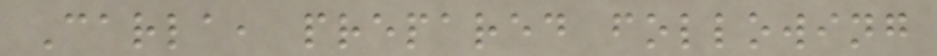Carla, prepared following
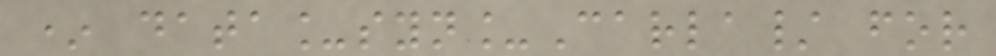* data_syn_Carla/ for
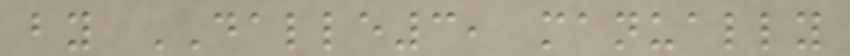by DALLE3, manually
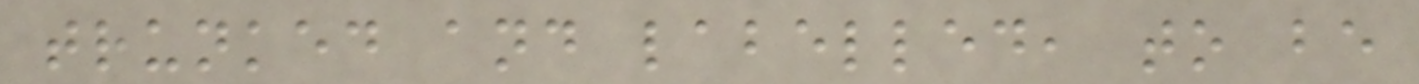trunked and labelled, to be
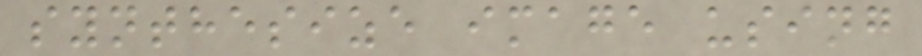synthesize image using
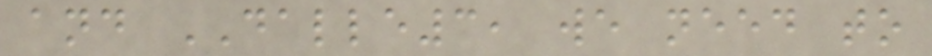and DALLE3, we need to
